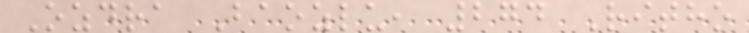Ozdra Baozlu, 274 Ritho
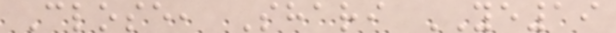Close, Shari YE19
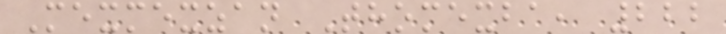Mexmexzan Thomexba, 222
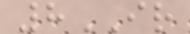8IR
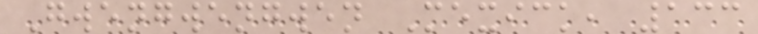Gwengwengwen Mexick, 133
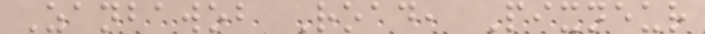Zanbawob Road, Pixneur
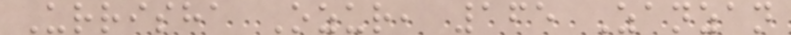Urrisha Ozur, 165 Zanzan
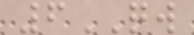6QW
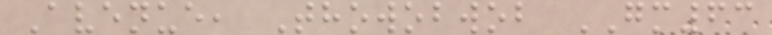Avenue, Thowobwob GM63
